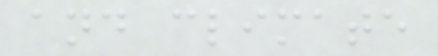and climate
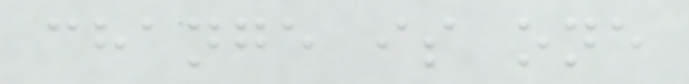change is one
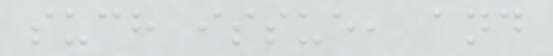such issue, and
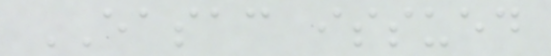EASAC issued
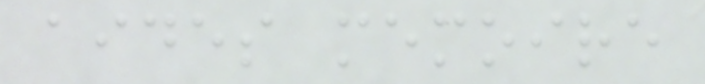aides memoire
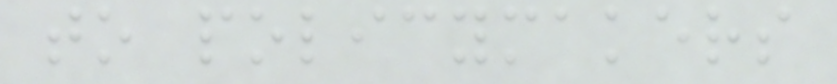to policymakers
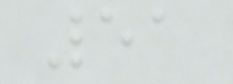51
